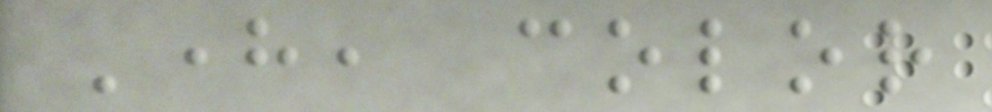Here, color
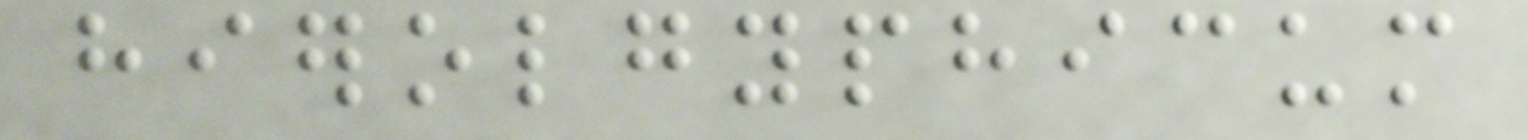hierolgyphicum
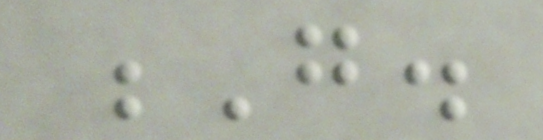G.
